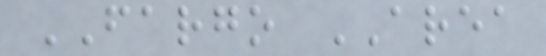FARGO AREA
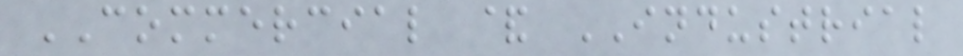COMMERCIAL & INDUSTRIAL
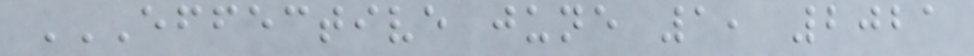EFFECTIVE JUNE 1, 2021
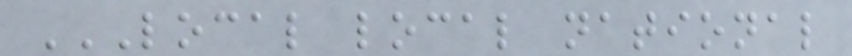LOCAL LOCAL NATIONAL
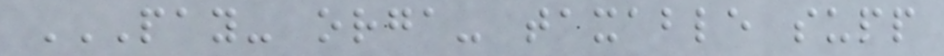PAY- ORGA- TAXABLE SUPP
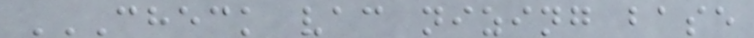CHECK VAC NIZING BASE
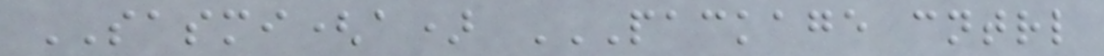SASMI(a) PACKAGE CNTRL
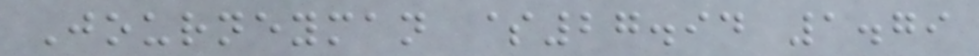Journeyman $27.94 1.79
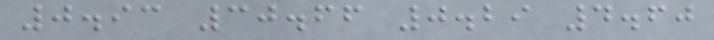0.93 30.66 0.29 4.60
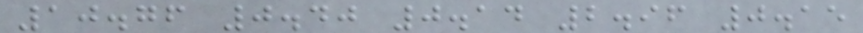10.76 0.40 0.14 2.96 0.15
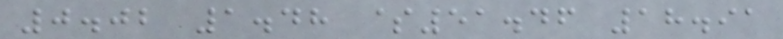0.02 1.48 $51.46 18.91
